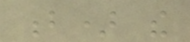b) the
